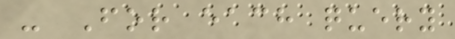- For each query
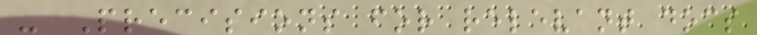- Precisions for relevant docs
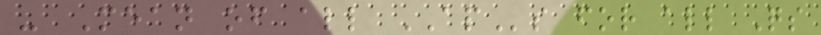- Mean of all APs for all Qs
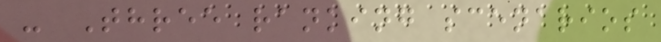- Three ranking scenarios
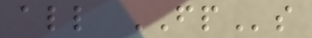all FPs
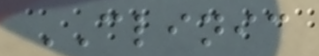CLINIC
